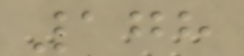178
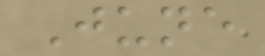June
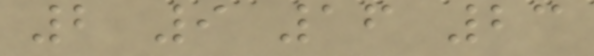2 9 16 23
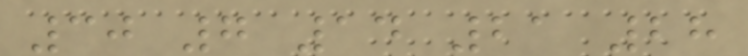30 7 14 21 28
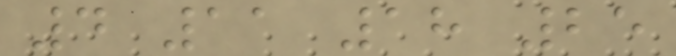4 11 18 25
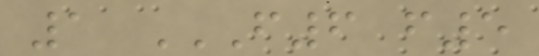1 F6 F5
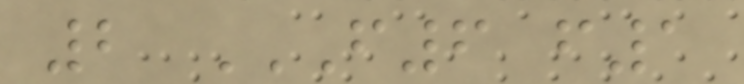2 F6 F1
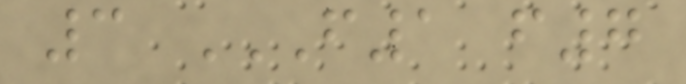3 F1 F7
